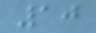10
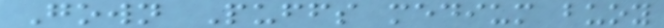Gown Puffs medium buoy
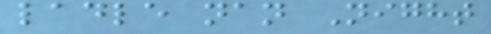ladle nan Night
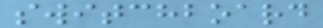switchboard
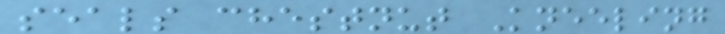seals chestnut Kneeling
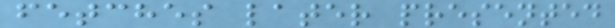fetches later presented
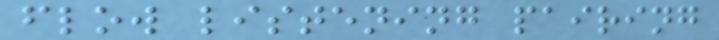flow listening pairing
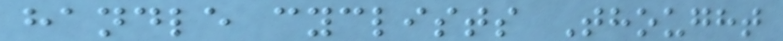handle cyclists Thought
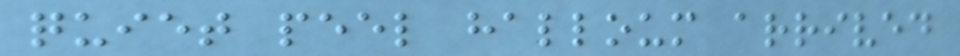quiet peel halloum arrived
